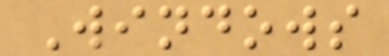Windows
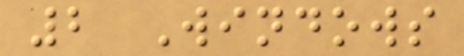2 Windows
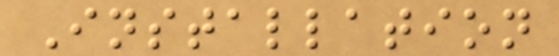Installation
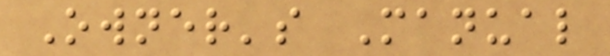Owner's Manual
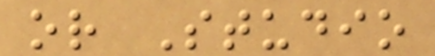or Studio
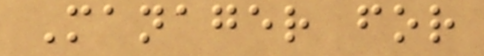Manager for
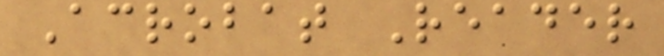Acrobat Reader
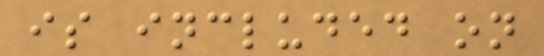is included on
